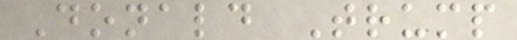Donald Trump
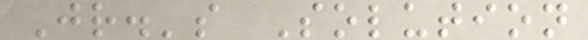Jr.'s Solution
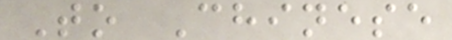To Chinese
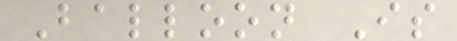Balloon Is
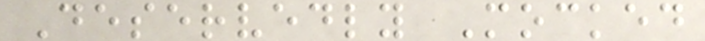Deservedly Mocked
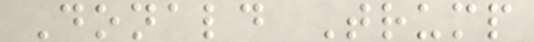Donald Trump
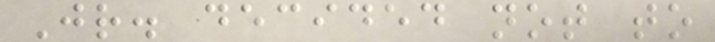Jr. decided not to
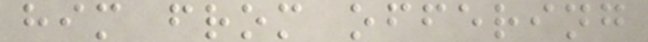him from offering
